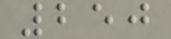250
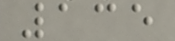135
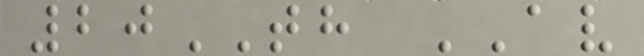20TH AV
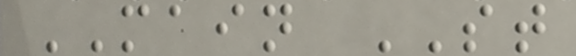MAIN ST
